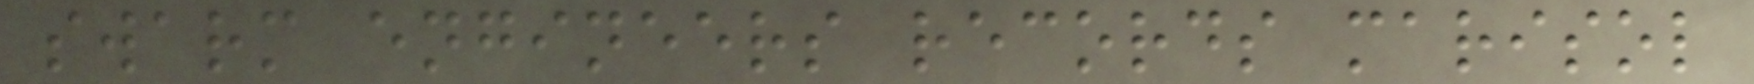swarm engineers records marisol
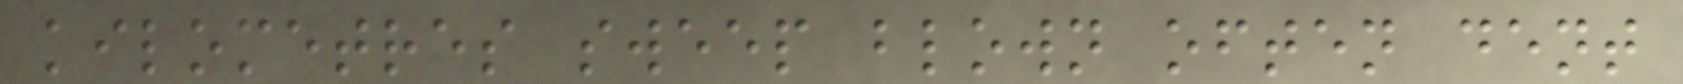kilometres sweep blown often dent
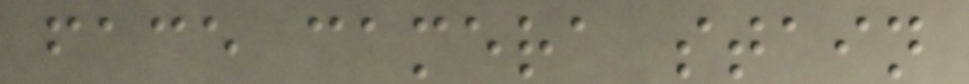face camera stain
